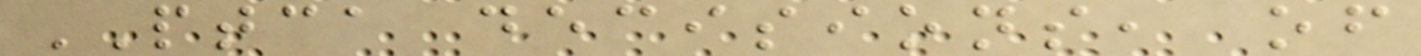PTCA decisions, of
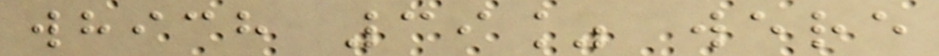which 39% were
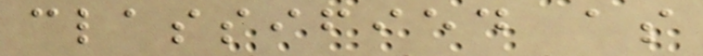classified as
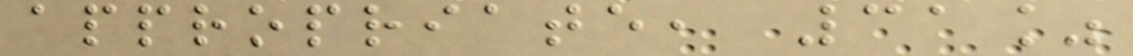appropriate, 31%
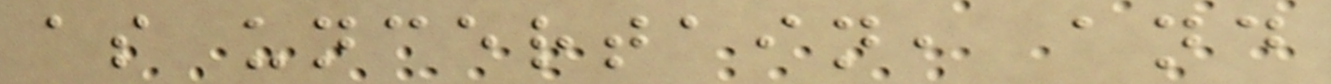as uncertain, and
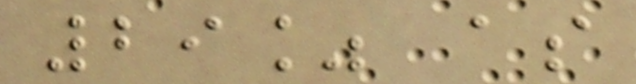29% as
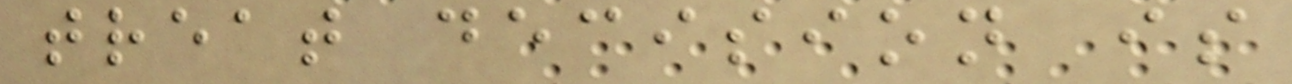treat decision is
